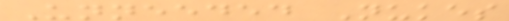Unneeded Nukes
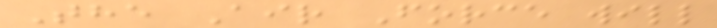The Air Force will
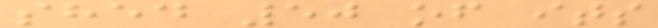shed 50 of its
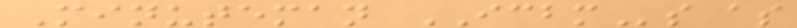Minuteman ICBMs as
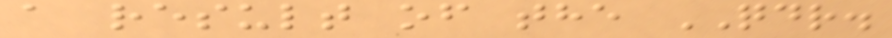a result of the QDR.
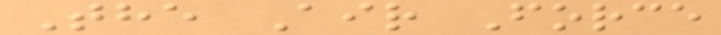The Air Force
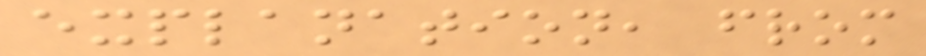explanation, from
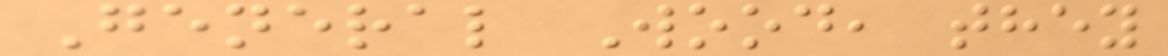General Wood, they
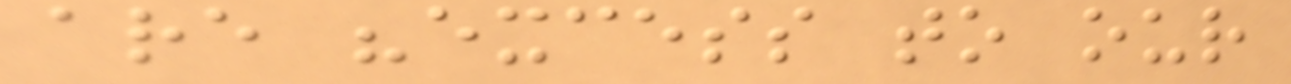are "excess to our
